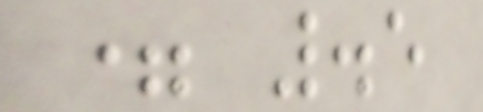= .5
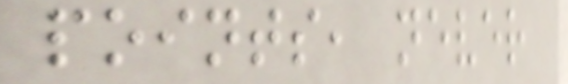points, never
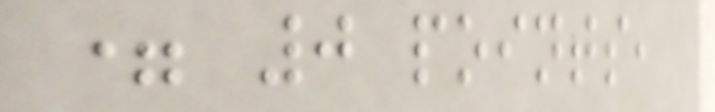= 0 points,
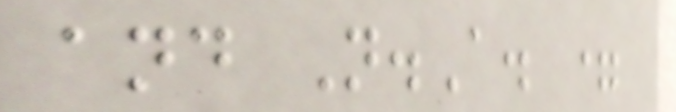and N.A. =
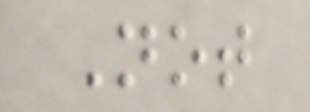Not
